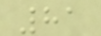81
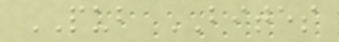PUB BITES
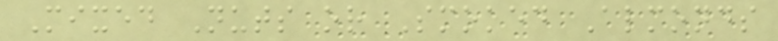Mixed Nuts or Smoked Almonds
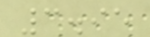3.95
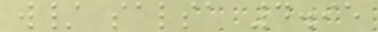w/ salsa 4.95
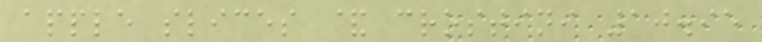apple slices & crostini 10.95
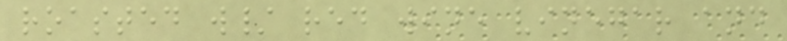roasted w/ red wine vinegar and
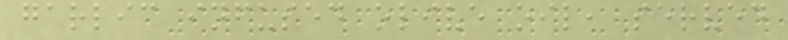garlic infused olive oil, served
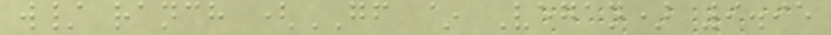w/ ranch (GF ~ Vegan) 9.95
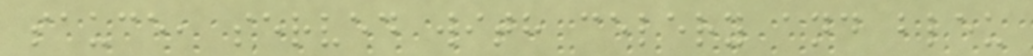sauce, served with celery and bleu
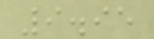9.95
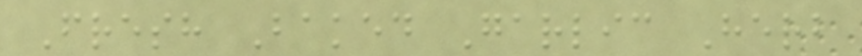Fresh Baked Garlic Herb
